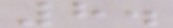8.
